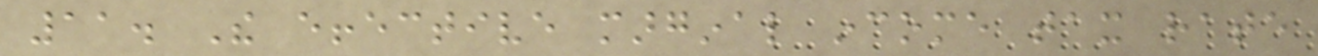11. The effective marginal income tax rate
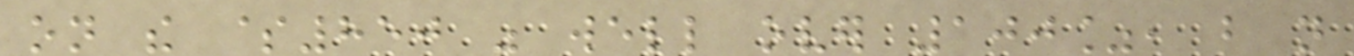on the $850 was well over 100%, but not
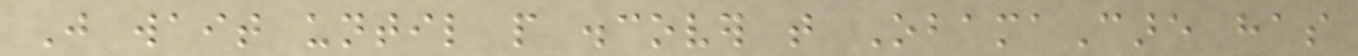Just wait until people discover that ObamaCare has
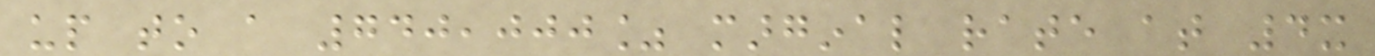up to a 740,000% marginal rate at 4x
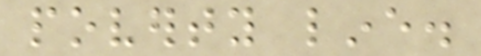poverty line.
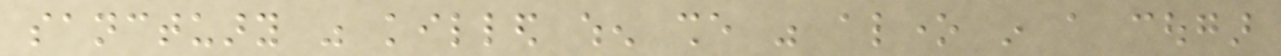sanctuary was killed when she was alone in a cougar
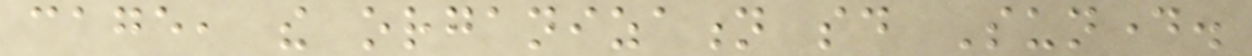cage, the organization said Sunday.
